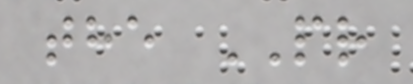the PR
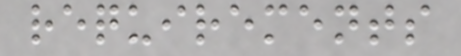requirements
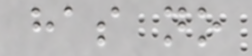has no
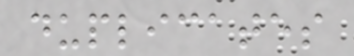duplicates
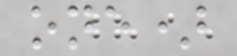one)
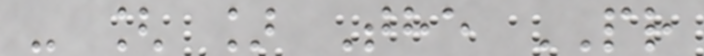- [ ] The PR
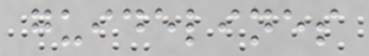guidelines
